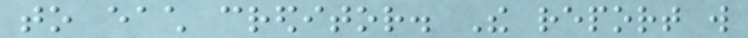to each creditor. The report will
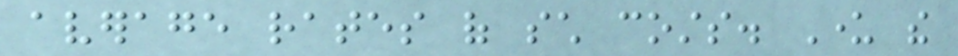average rates of such costs. Under the
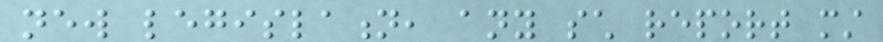new legislation, any such report must
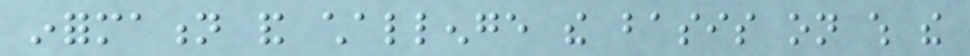information and challenge the basis on which the
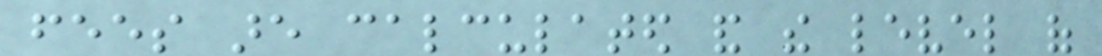fees are calculated and the level of
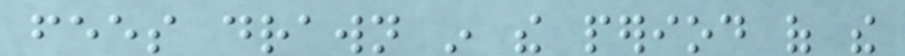fees drawn in the period of the
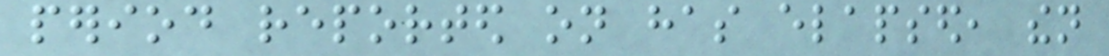period reported on has elapsed, then
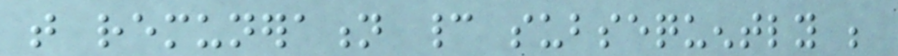that remuneration cannot subsequently be
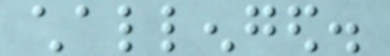challenged.
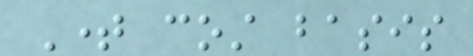Time cost basis
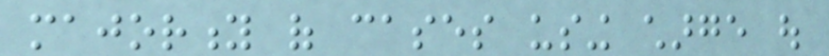majority of cases using charge out
